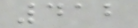412
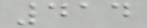414
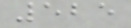525
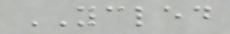YCLED
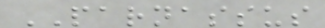PARNASSUS
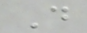D
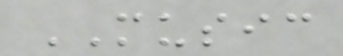MUSIC
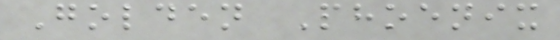Golden Phoenix
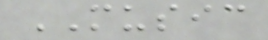MUSIC
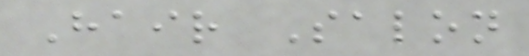Hair Salon
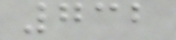732
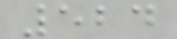524
